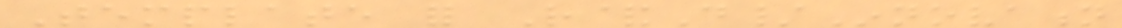Template for R&D/Innovation
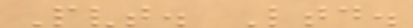Pvt. Ltd.
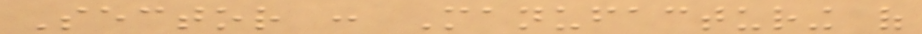Sector : Manufacturing of
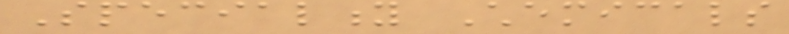Speciality Chemicals
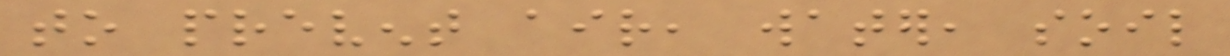to prevent air, water, soil
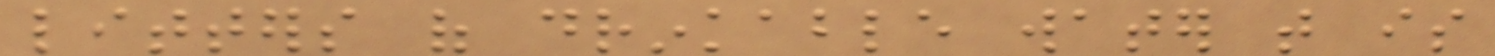litters of drinkable water that is
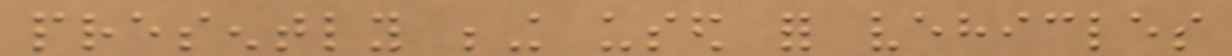presently being used for vehicles
